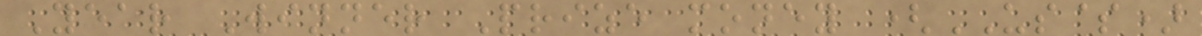Year Winner Prize money (US$)
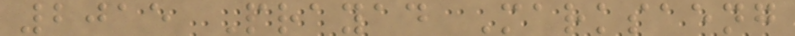2015 Prayad Marksaeng
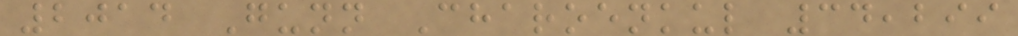2014 Gunn Charoenkul 34,299
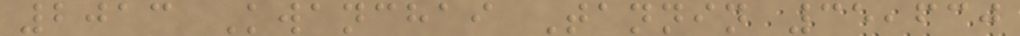2013 Kwanchai Tannin 35,630
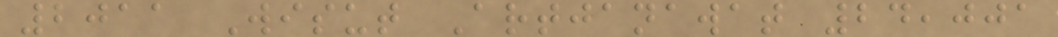2011 Wisut Artjanawat 24,001
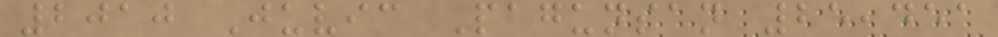2010 Juvic Pagunsan 25,451
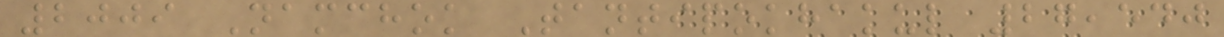2009 Namchok Tantipokhakul 27,540
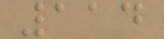114
